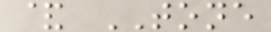& TONE
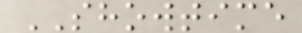SHOWTIME
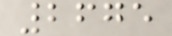2675
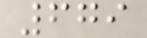679
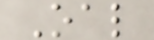Oal
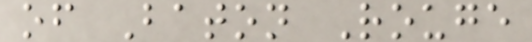of Baton Rouge
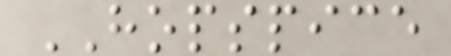HOPSPICE
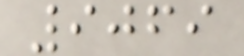9069
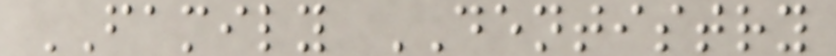FAMILY DENTISTRY
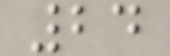24
